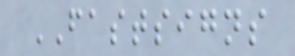FASTSIGNS
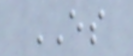ES
